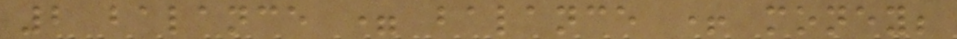2 balance = balance + money;
